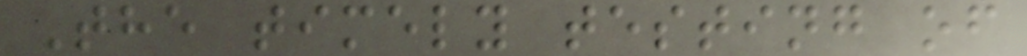The timely testing of
